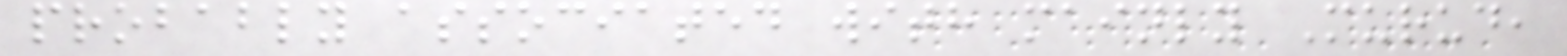probably associated with mainly Murud,
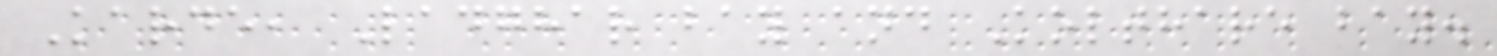Karde, Ladghar bay and Kolthare bay.
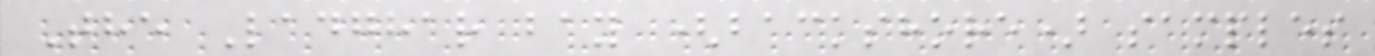The Ladghar bay (backshore) samples
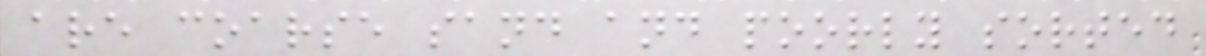are coarse sand and poorly sorted
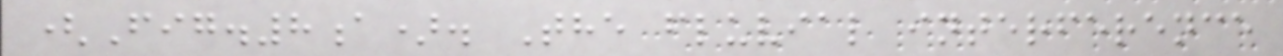(Fig.8a). The fluvial interference
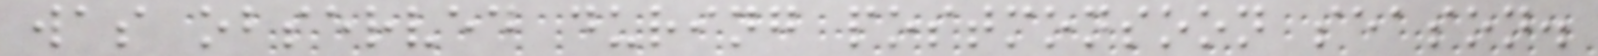was observed during postmonsoon season.
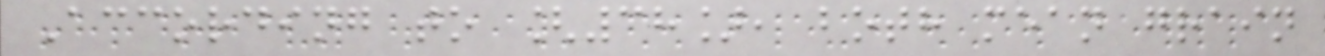According to [38], both mean grain
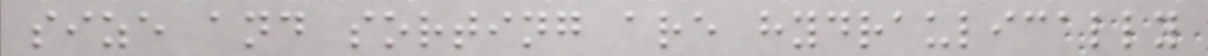size and sorting are hydraulically
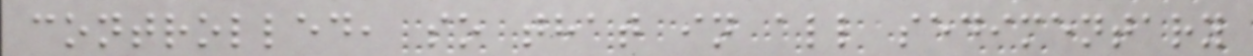controlled, so that in all sedimentary
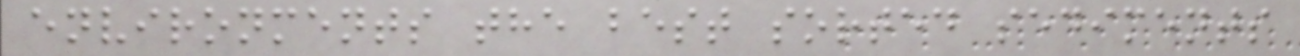environments the best sorted sediments
